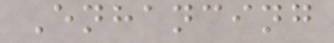Enhancing
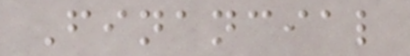Financial
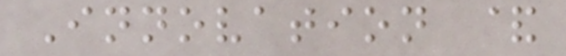Innovation &
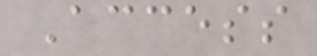Access
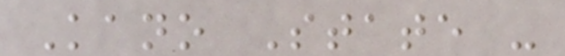Kano State -
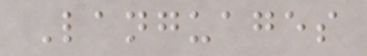Languages
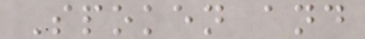Spoken and
